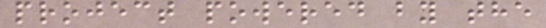project powered by the
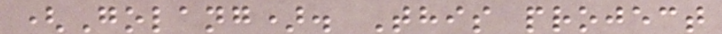(Golang). This project
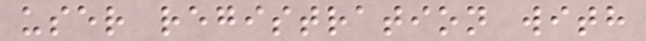user registration with
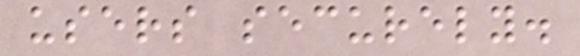users securely.
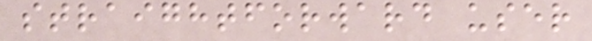straightforward user
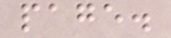page.
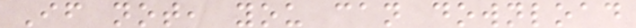If not, you can download
